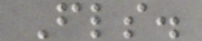Fls.
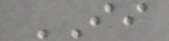II
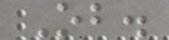Ob.
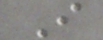I
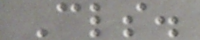Cls.
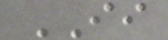II
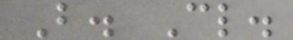B. Cl.
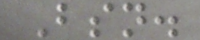Bsn.
